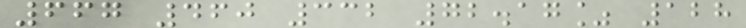667 460 332 72.17% 128
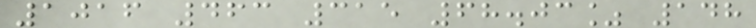1016 463 315 68.03% 148
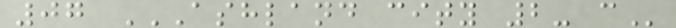07 ASHLAND CITY 2- C
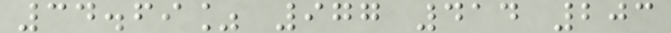34.69% 977 414 203
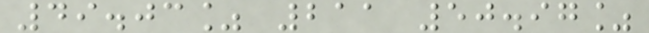49.03% 211 50.97%
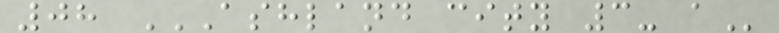08 ASHLAND CITY 3- A
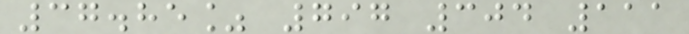37.85% 797 304 111
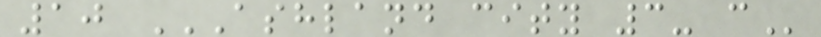10 ASHLAND CITY 3- C
